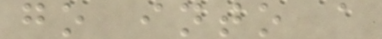go into a
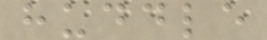huddle
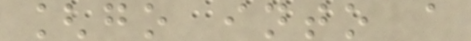[go into a
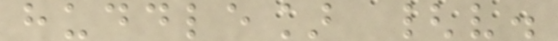huddle] {v.
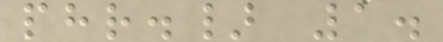phr.} 1.
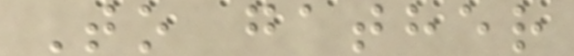To gather
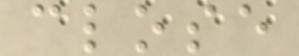close
